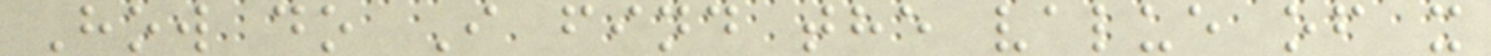How do I find the value of x
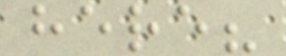here?
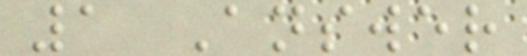1 Answer
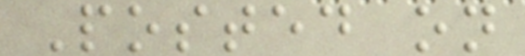Posted on
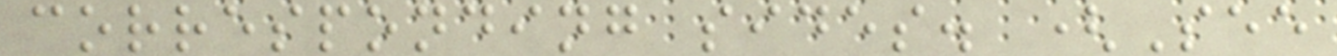corresponding sides. (See
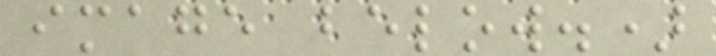image below.)
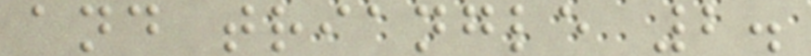and triangle 2.
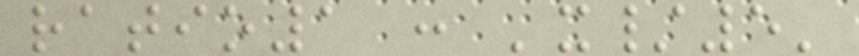ratio1 : 'x/5'
